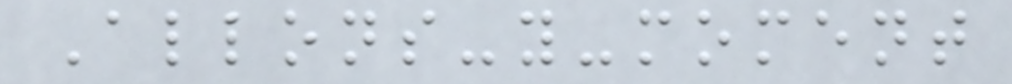Allons-y-moment
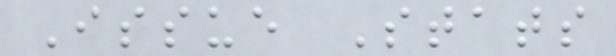Issue Stats
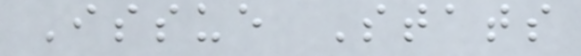Issue Stats
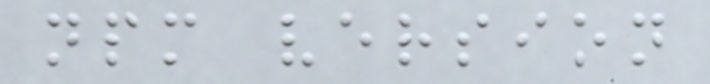npm version
